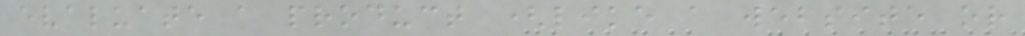evaluate a product (like a website or
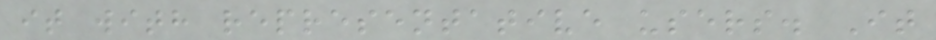it with representative users. It
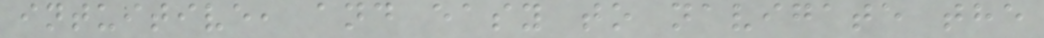intuitive, and easy to navigate the
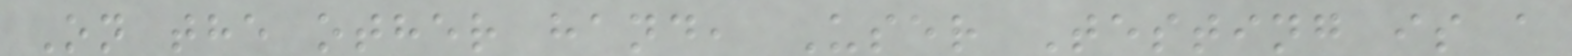On the other hand, User Testing is a
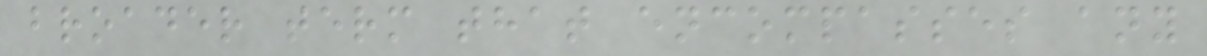broader term that encompasses any
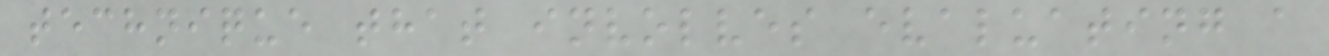technique that involves evaluating a
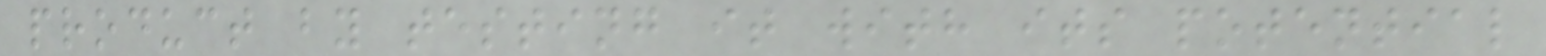product by testing it with its potential
